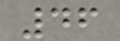46
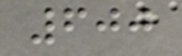600
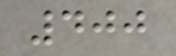400
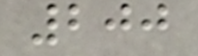200
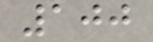100
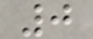0
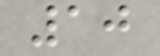10
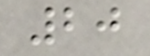20
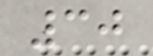30
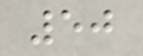50
